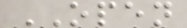OPEN
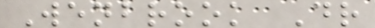Wenbrook Dr
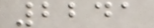2241
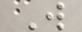W
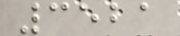3521
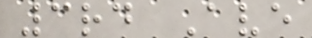3rd Ave
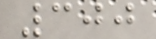300
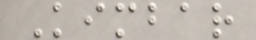Kimbar
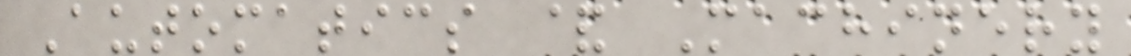Automatics & Machinery
